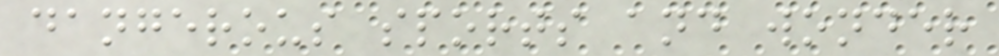dangerous sports and wonder
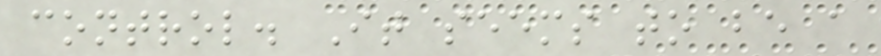control. It seems to be a
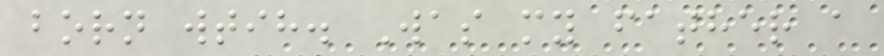born wtih. Was my father a
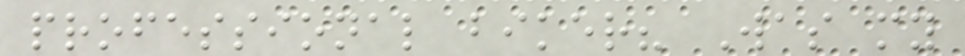professional biker? Was my
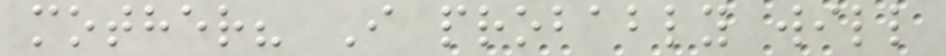mother? I probably will
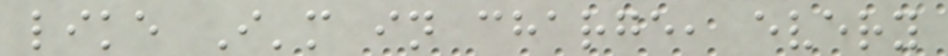like I'm in charge, every
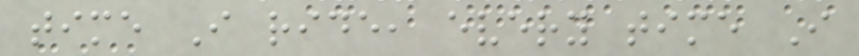time I ride, every time I
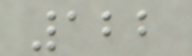122
